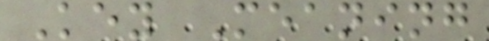Key Meaning
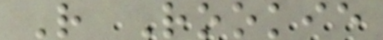R Rookie
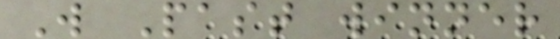W Past winner
